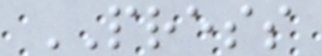PRESS
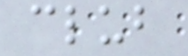club
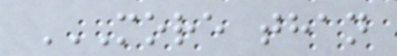MORE THAN
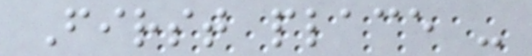First place -
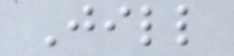Jill
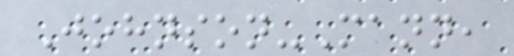Johnson-Mann,
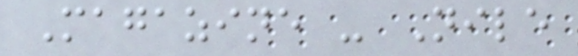Magazine - Nile
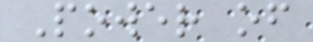Power of
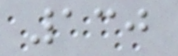130
